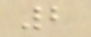2
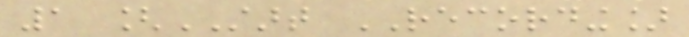1 [START RECORDING]
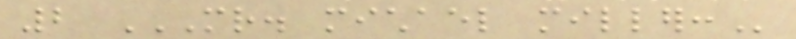2 MR. MICHAEL MILLER:
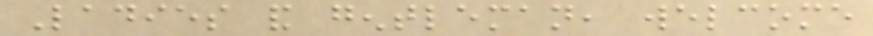Ladies and gentleman, welcome
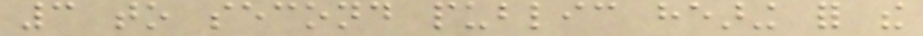3 to second public hearing for the
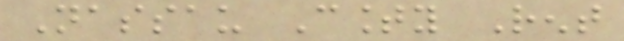Nassau County Rent
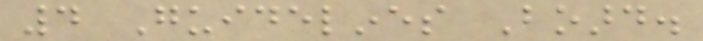4 Guidelines Board.
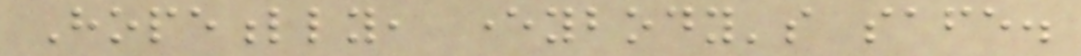Hopefully, everybody's safe.
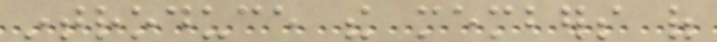introduce the members of
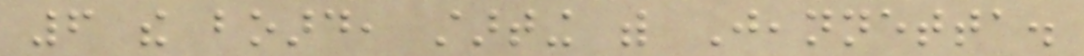6 the board, starting with Jeannetta.
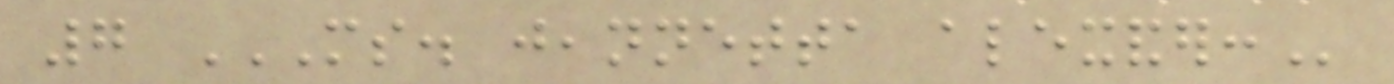7 MS. JEANNETTA ALEXANDER:
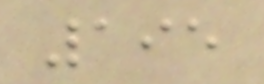195
